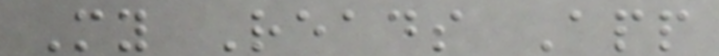My Reads App
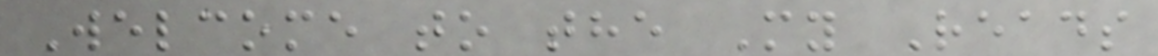Welcome to the My Reads
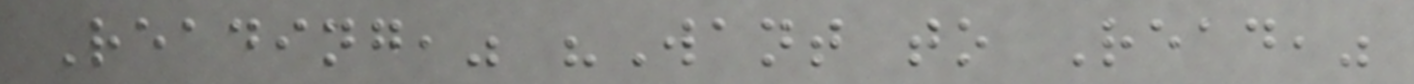Reading," "Want to Read,"
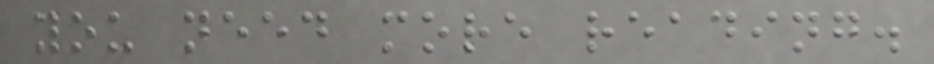you need more reading.
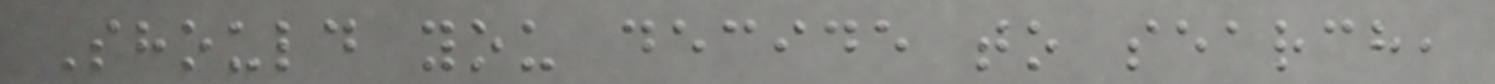Should you decide to search,
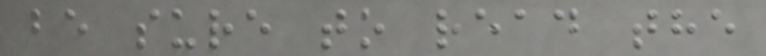be sure to read the
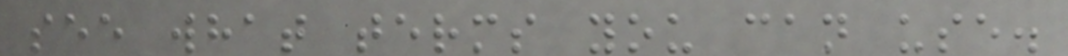see what terms you can use.
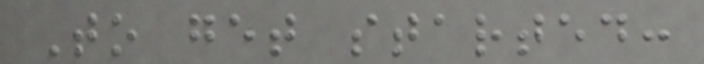To get started:
